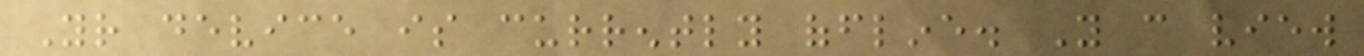Your device is currently offline. You can view
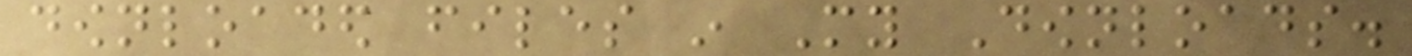downloaded files in My Downloads.
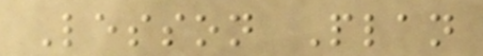Lesson Plan
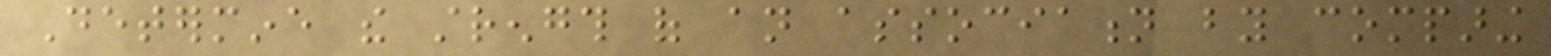Determine the strength of an association by comparing
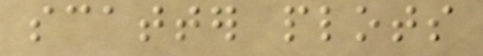scatter plots
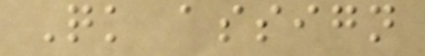Quick assign
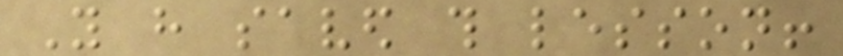You have saved this lesson!
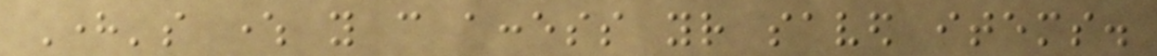Here's where you can access your saved items.
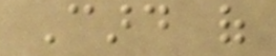Card of
